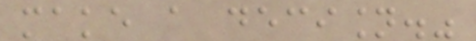make a decision."
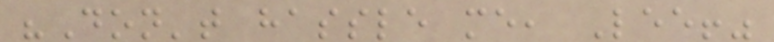"Don't hassle me, Lee!"
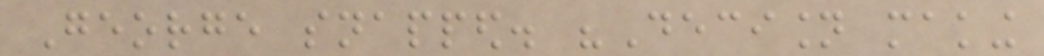George snapped. "Decision making
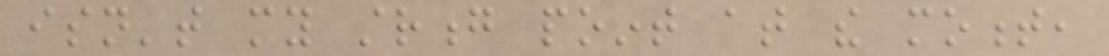isn't my strong point at the moment,
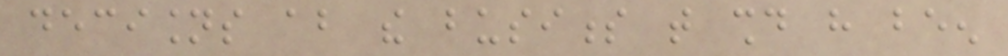decisions about the business that should have been
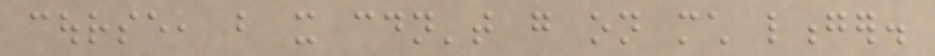course, but it couldn't go on much longer.
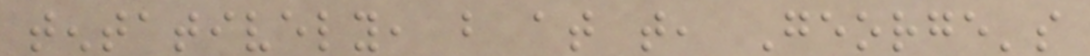tentatively, but at that, George's
